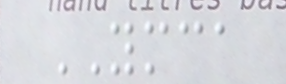YMCA
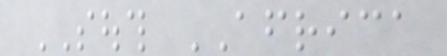SOUTH AFRICA
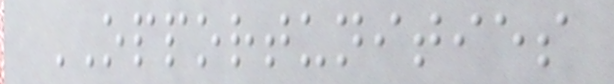OPPORTUNITIES
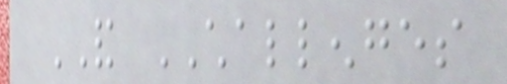AND CHALLENGES
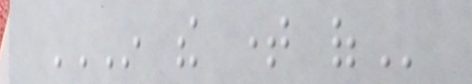IN THE TIME OF
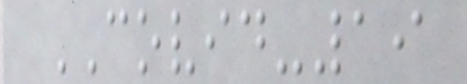COVID-19
